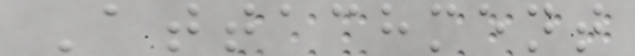Attachment
